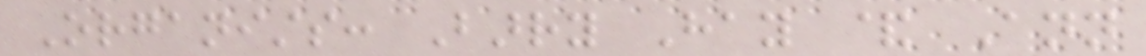Organists: Barry Hay & Ann
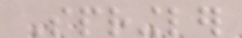Springler
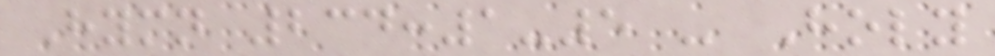Hymn 234:1-5 - Holy
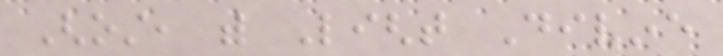Ghost, with Light Divine
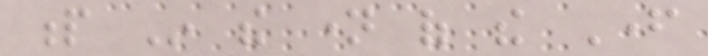p In the name of the Father
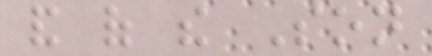and of the Son
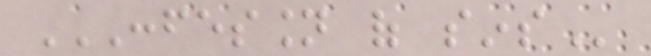CONFESSION OF SINS
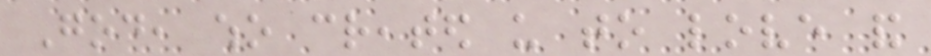God, who created us to love and
